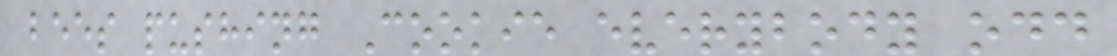bees pushing Cookie everybody odd
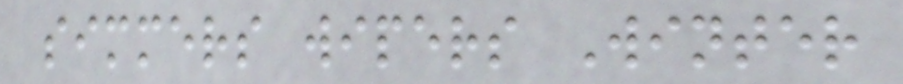simmers wipers Winter
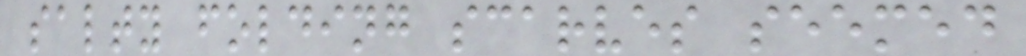salty folding scarves seemed
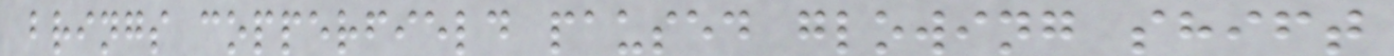brings copperfield paused glowing shift
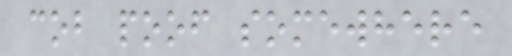cob poof somewhere
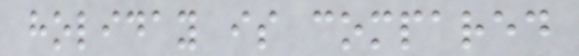holiday is compared
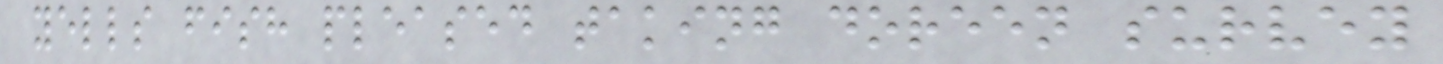yells fish pleased taking doreen survey
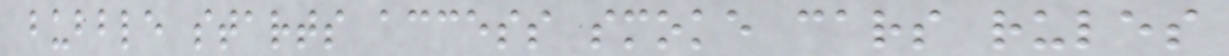bubble starts access smoke cars rules
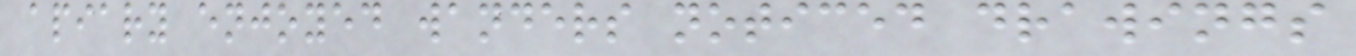apiary enjoyed wanders noticed drawings
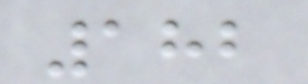182
